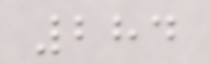284
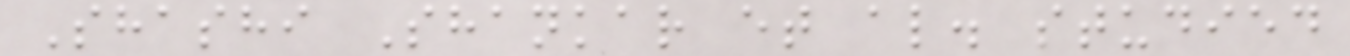Shashi Shankar et al. studied
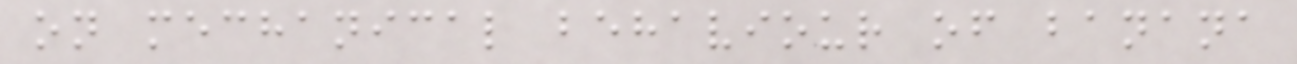on mechanical behaviour of banana
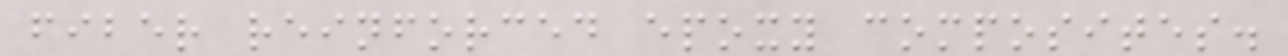fiber reinforced epoxy composites.
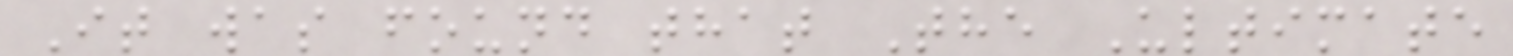It was found that The Ultimate
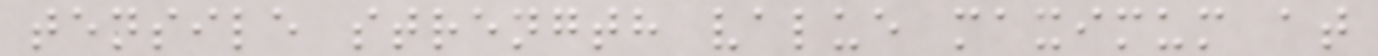tensile strength value maximum at
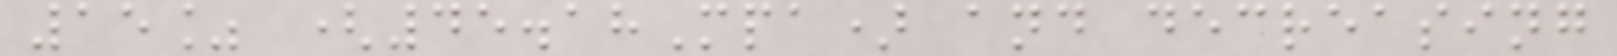15% (45.18Mpa) and decreasing
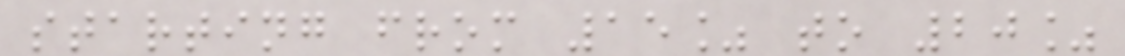starting from 15% to 20%
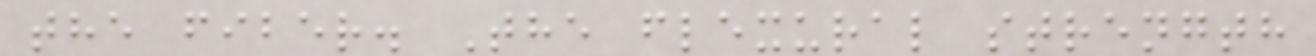the fiber. The flexural strength
